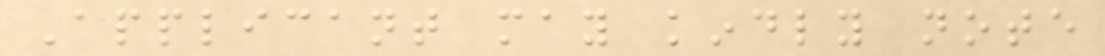Applicant may kindly note
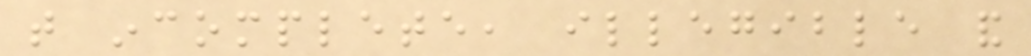that incomplete, illegible and
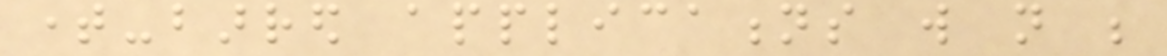time-barred applications will not be
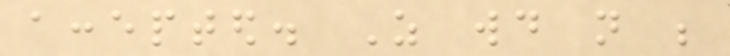accepted. As would not be
